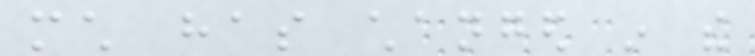much has changed in the
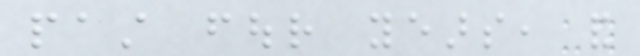past four years, and
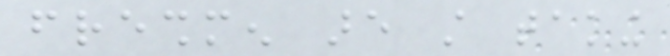freshmen are still taking
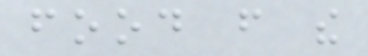food from the
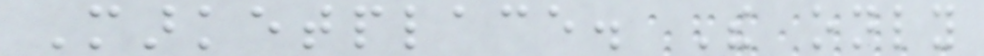Marketplace. The only
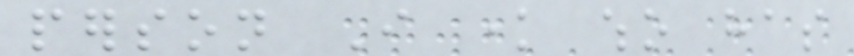person I know who has
